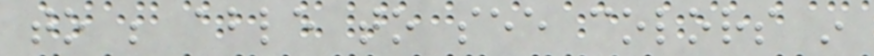to be able to see colors in
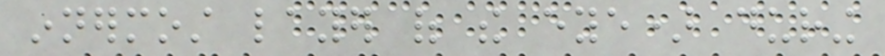innermost layer of the eye) during
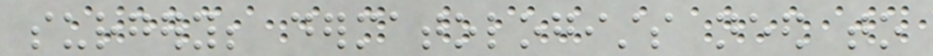surgery; dermatologists need to
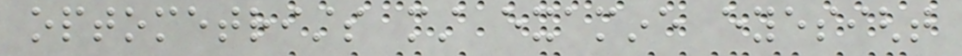optometrists must examine eyesight
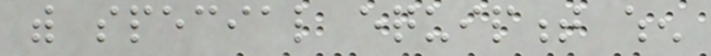with special equipment when
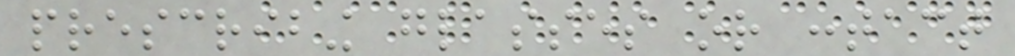prescribing glasses or contact
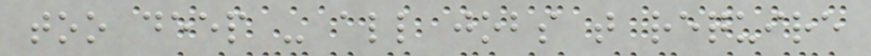too deep - all jobs that require
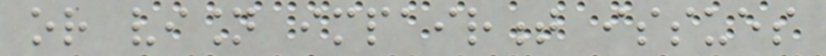or vision impairment issues
